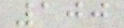100
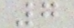7
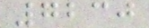7230
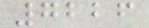7226
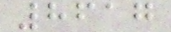8617
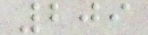209
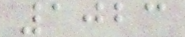1023
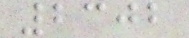2302
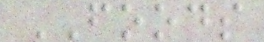FOODS
